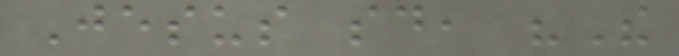Jesus said, "The
